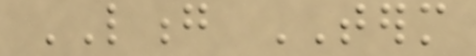LONG TERM
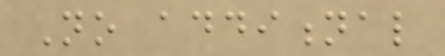No additional
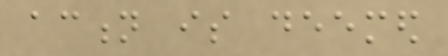action is deemed
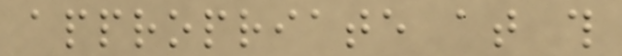appropriate at this
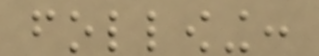following:
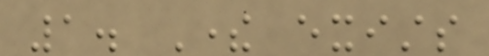1. There exists
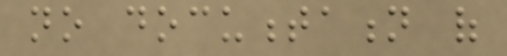no documentation of
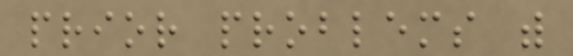prior problems with
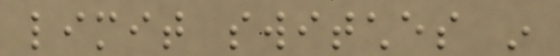limit switches in
